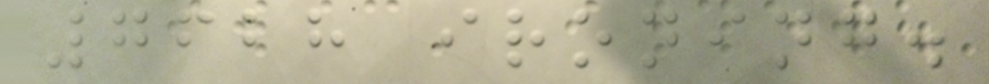7628 ironing.
